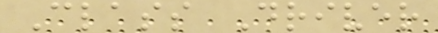Class Driver
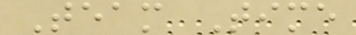Team Time
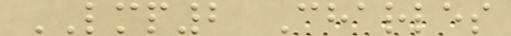LMP2 Charles
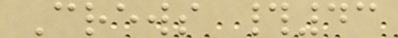Crews #43
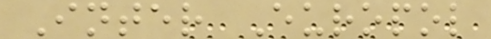Inter Europol
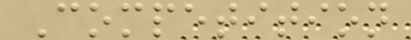Competition
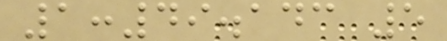1:49.143 5
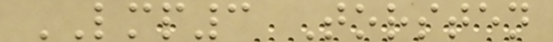LMP3 Torsten
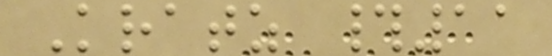Kratz #11
